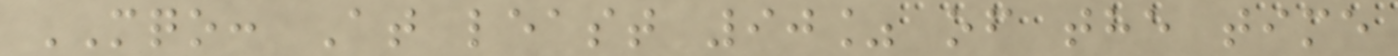MQO: At least 90% of the time
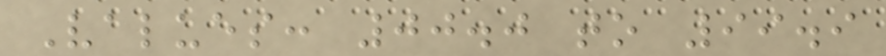Values: 00.0 to 99.9
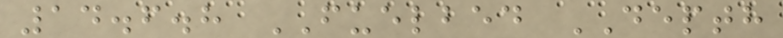14.6.8 FUELBED DEPTH
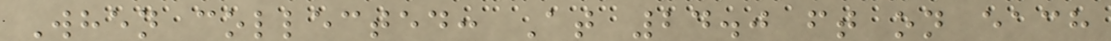When collected: At 24.0 ft on each
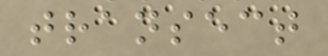transect
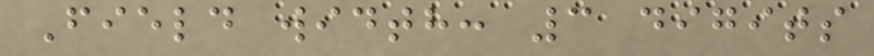Field width: 3 digits
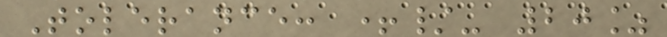Tolerance: +/- 20%
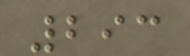293
